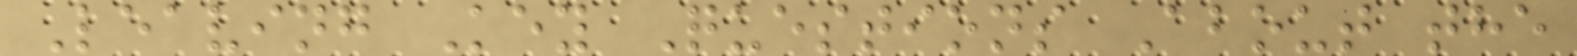Leaving Key Questions About the
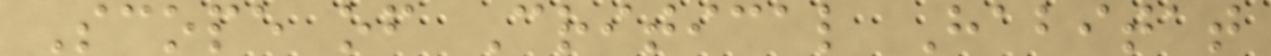Scope of Critical Habitat
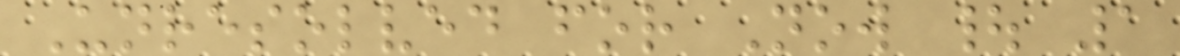Unresolved for Now | 1
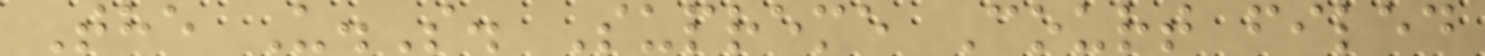The U.S. Supreme Court filed
